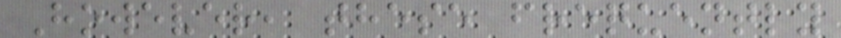However, these frequently
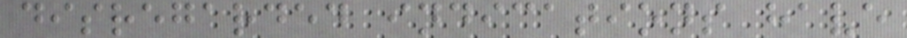disregarded indications have
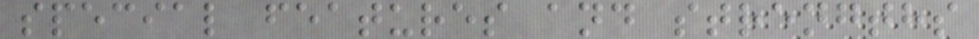special features and strengths
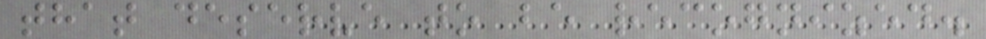that deserve to be recognized.
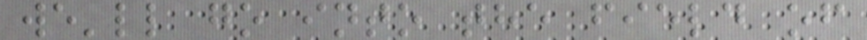we'll go into the field of
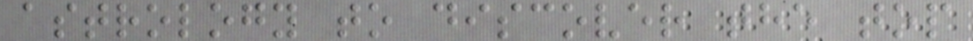astrology to discover the top
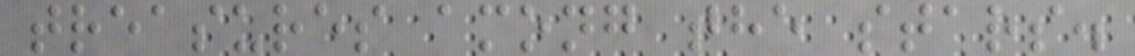treasures among the stars.
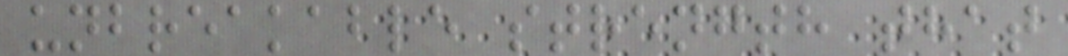unbreakable strength that
